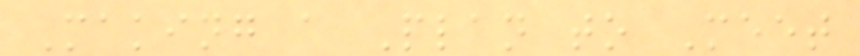Making a Plan to Meet
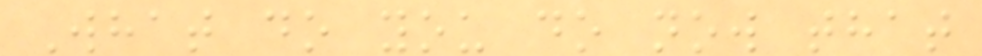What do you do now that
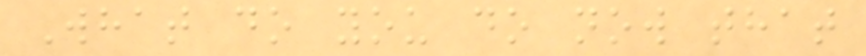What do you do now that
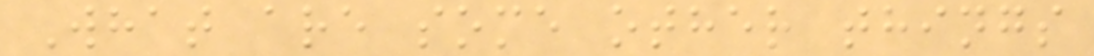What are some other things
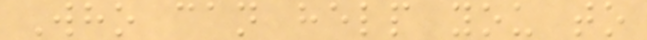Who can help you to
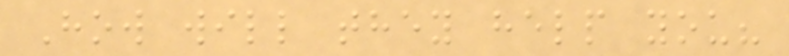How will they help you?
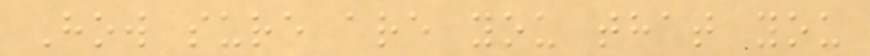How sure are you that you
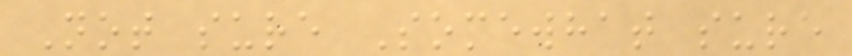Not sure Somewhat sure
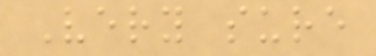Very sure
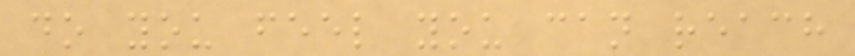do you feel you can reach
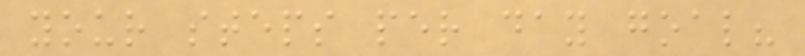your steps per day goal?
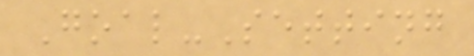Goal-Setting
